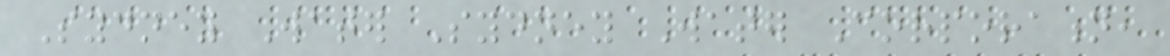Sydney Water Sydney Water Corporation,
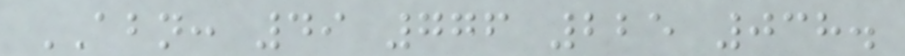ABN: 49 776 225 038.
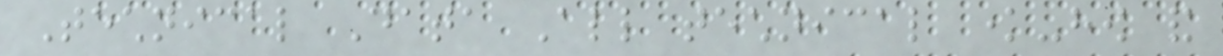Technical Data All technical know-how and
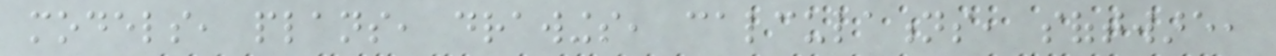models, plans, drawings, calculations, software,
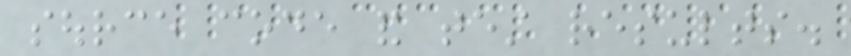source code and test results.
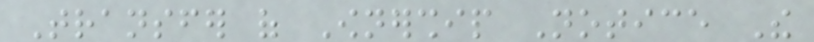Transfer of Ownership Notice The
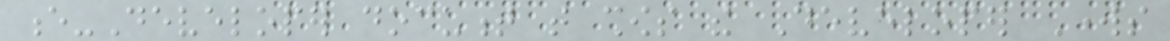e-Developer document that shows the Developer Works
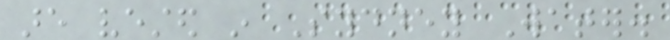are vested in Sydney Water.
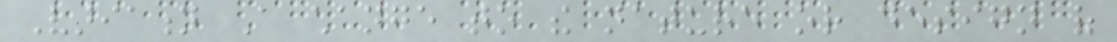Variation A change to the nature or design of
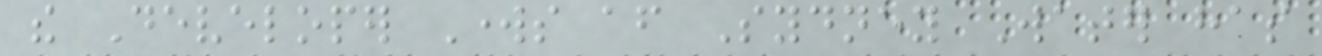the Developer Works after Sydney Water has
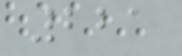221
